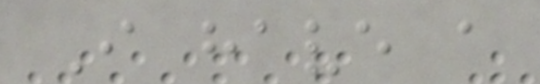I have a
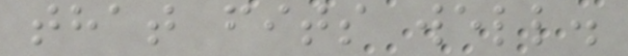that fits well.
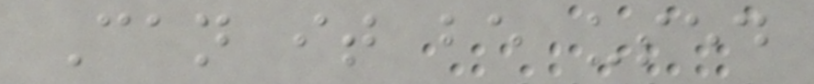Can it be used
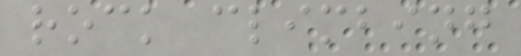rock climbing
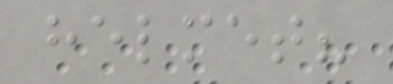helmet?
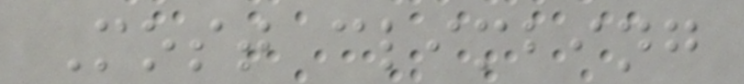Most climbing
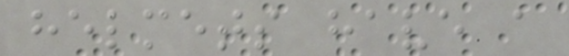helmets have a
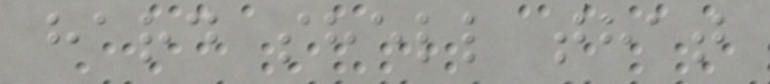hard shell that
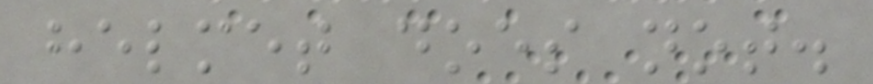helmet does not.
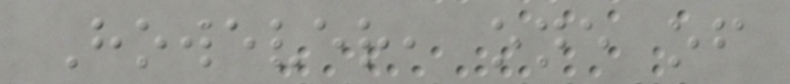However, one of
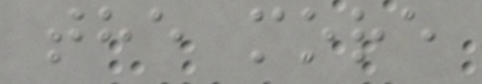the more
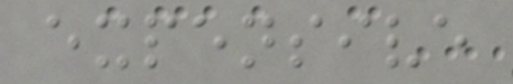expensive
